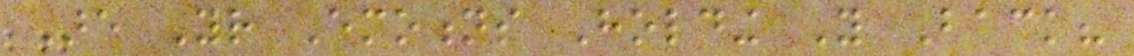Are Your Emotions Holding You Back?
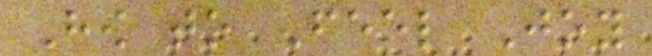How to Feel Joy
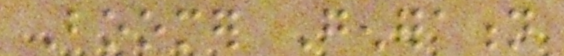Boomer Generation
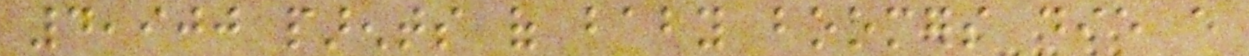4,900 parents of baby boomers die every
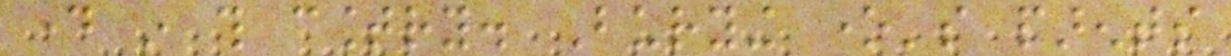day in this country. Burying one's parents
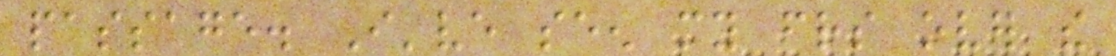passage. I've seen my friends over the
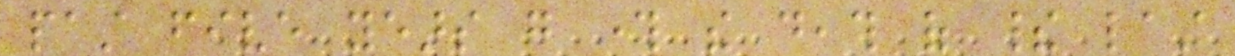past five years go through the death of their last
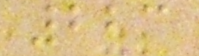223
